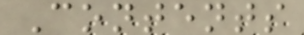Contents
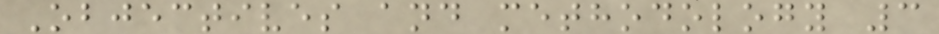Objectives and methodology 3
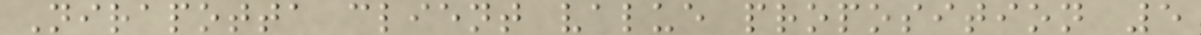Nirapotta client value proposition 5
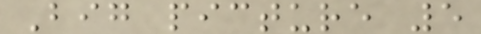Big picture 5
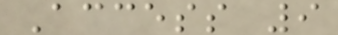Access 9
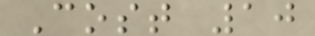Cost 10
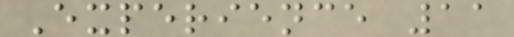Experience 11
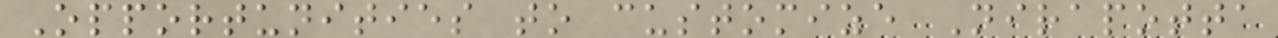Opportunities to customize Nirapotta
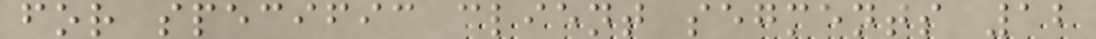for specific client segments 12
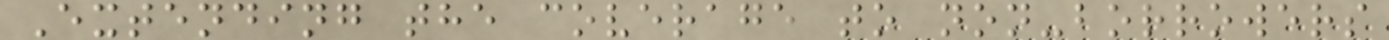Extending the coverage to non-borrowers
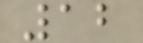12
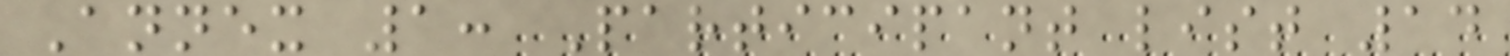Annex 1: Participant list 14
